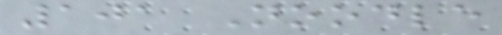101 Noodle
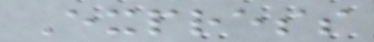Express
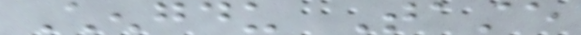Chengdu Taste
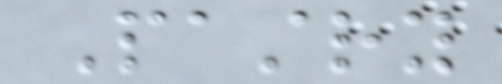Pastry
